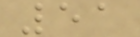51
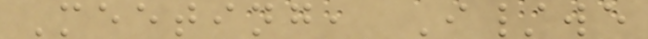Meeting, I/we
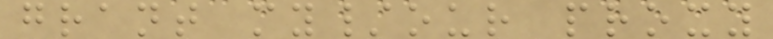grant my/our proxy
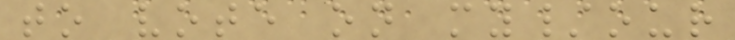to vote on my/our
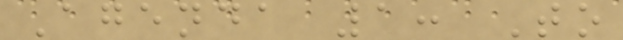Agenda 1: To
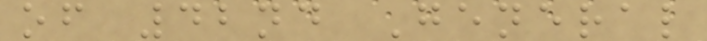of 42nd General
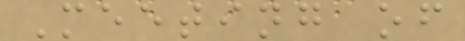Meeting of
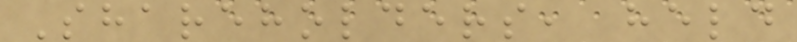Shareholders, held
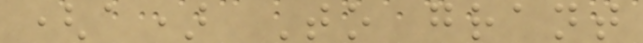(a) To grant
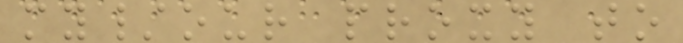my/our proxy to
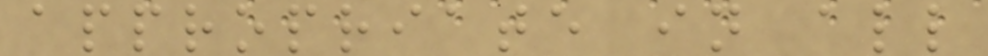appropriate in all
